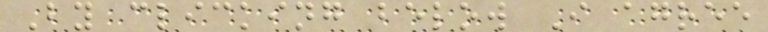By clicking below I agree
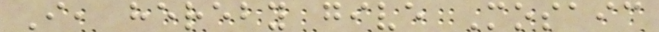I, hereby give Mosaic
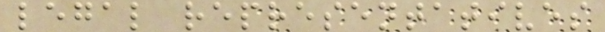legal representatives
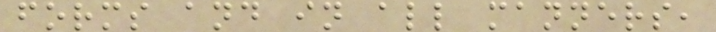forms and in all manners,
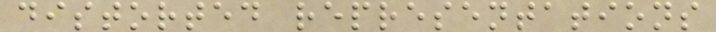distorted representations
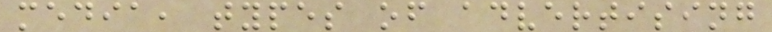media, types of advertising
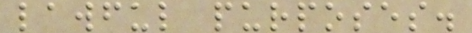lawful purposes.
